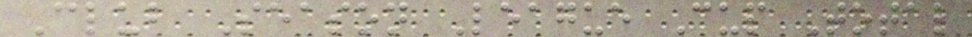Club Season League Cup Total
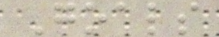Goals
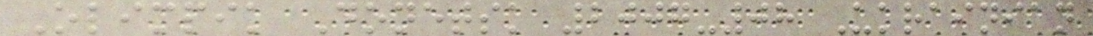Olimpik Donetsk 2007-08 Ukrainian
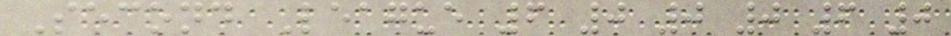Second League 6 0 0 0 6 0
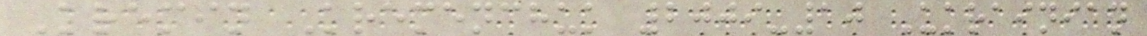Kremin Kremenchuk 2009-10 Ukrainian
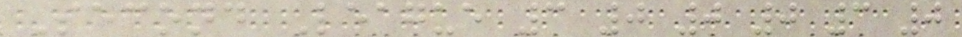Second League 3 0 0 0 3 0
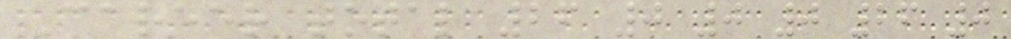Career total 26 0 0 0 26 0
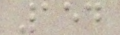154
